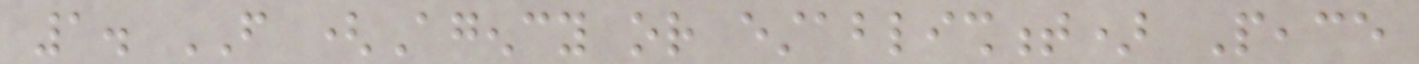1. FROM (Agency or establishment) Peace
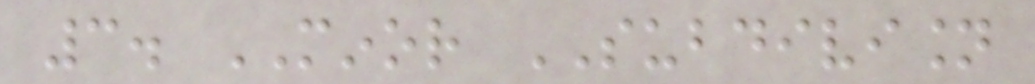3. MINOR SUBDIVISION
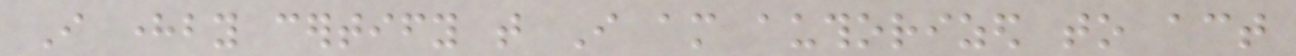I hereby certify that I am authorized to act
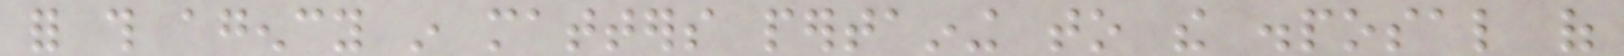for this agency in matters pertaining to the disposal of
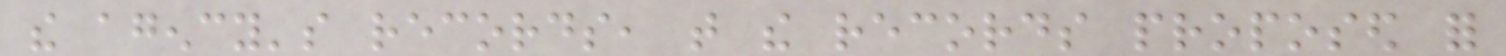the agency's records, that the records proposed for
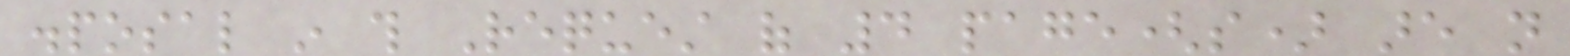disposal in this Request of 4 page(s) are not
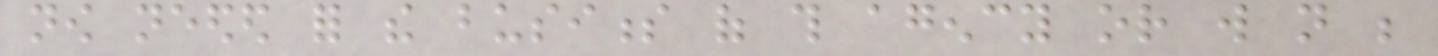now needed for the business of this agency or will not be
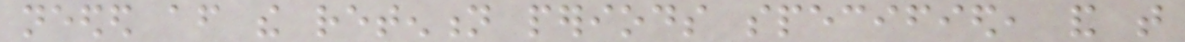needed after the retention periods specified, and that
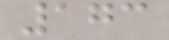173
